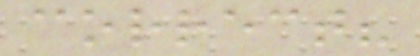correct?
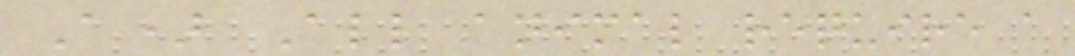A) All animal require a
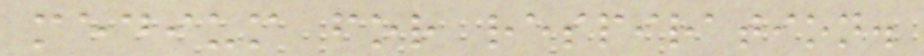medium for respiration.
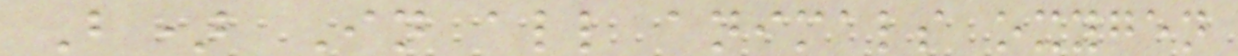B) In all animals oxygen
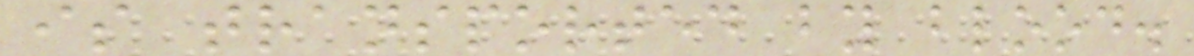is transported by blood.
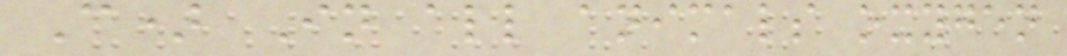C) In all animals oxygen
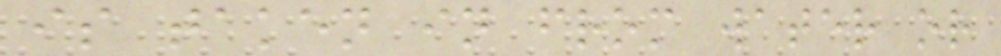is taken in from water or
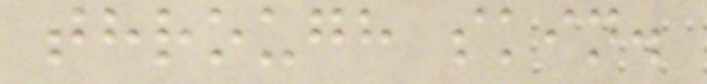through skin.
